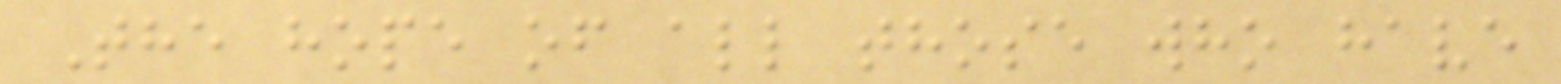The hope of all those who have
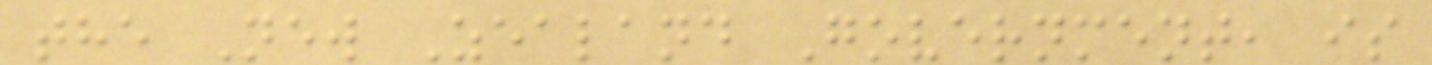the New Zealand Government, is
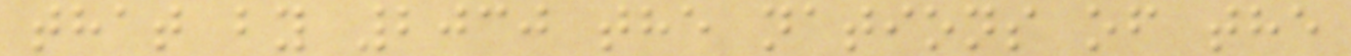that by 2030 the nations of the
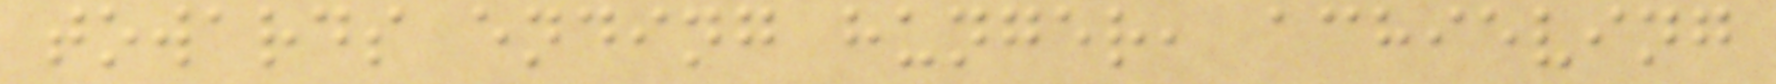towards ending hunger, achieving
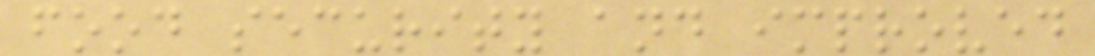food security and improved
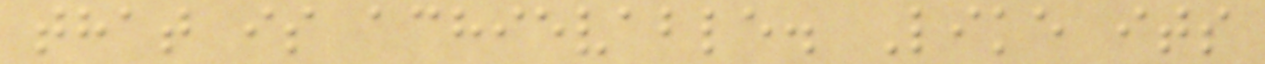that is achievable. Like its
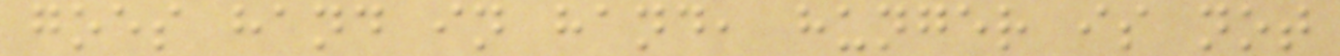goes hand in hand, hunger is not
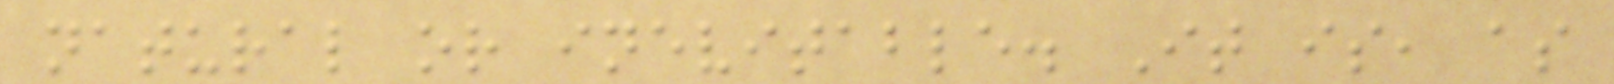natural or inevitable. It is, as
